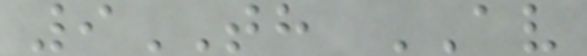9TH AV
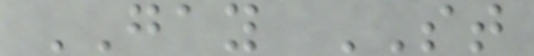GAY ST
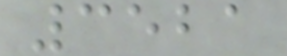3521
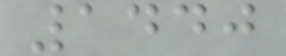1440
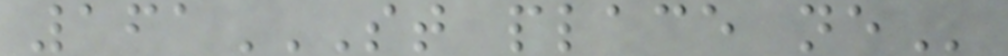161ST PLACE NE
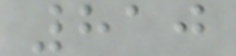810
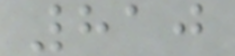810
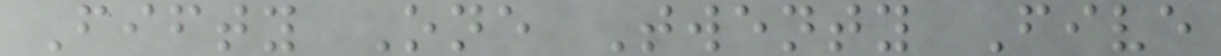Fifty One Twenty Five
